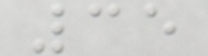35
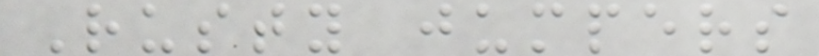Rusty jumpers
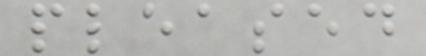pleased
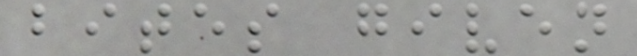bites given
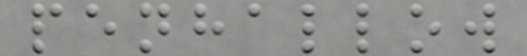penhallow
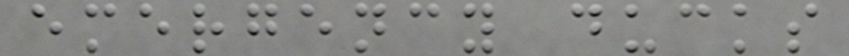emergency ducks
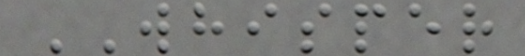WHISPER
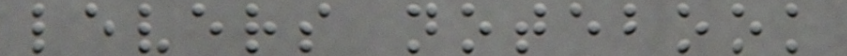levers notebook
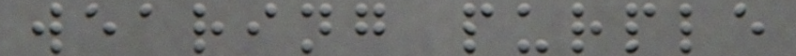wearing purple
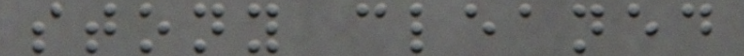stony cleaned
